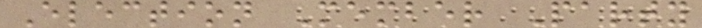Election Member Party
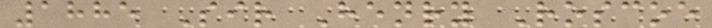1885 Sir Henry Roscoe
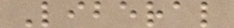Liberal
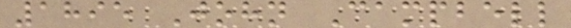1895 John Campbell
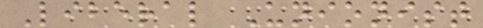Liberal Unionist
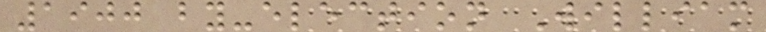1900 by-election William
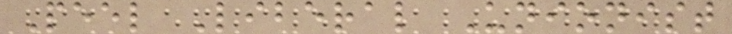Peel Liberal Unionist
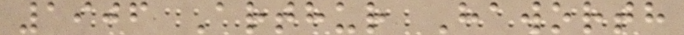1906 Arthur Haworth
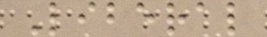Liberal
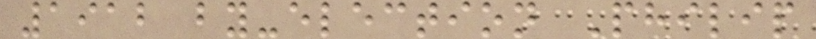1912 by-election Philip
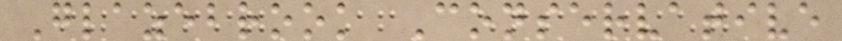Glazebrook Conservative
